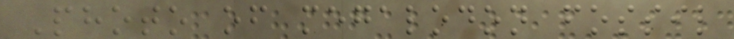Photo of megalodon fossil
